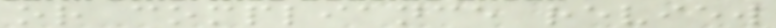or compliance review
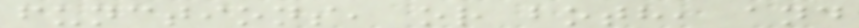functions, or both, and
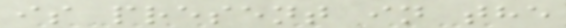is present in the
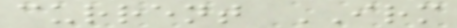current IRM
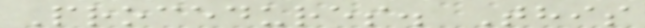Procedures. This
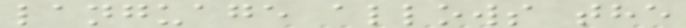language allows the
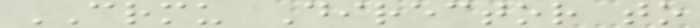CRMU Director to
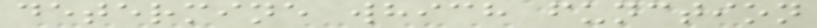determine which function
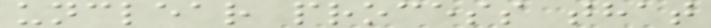unclear process that
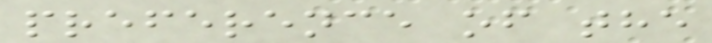preference of the
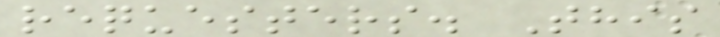requesters. This
